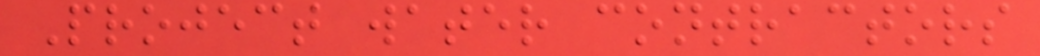Project water contractors
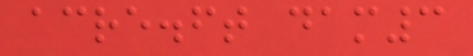acre.ft dam3
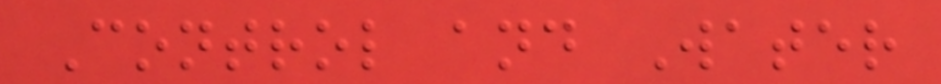Control and Water
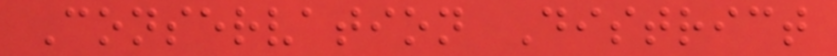Conservation District
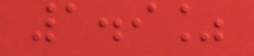1.9%
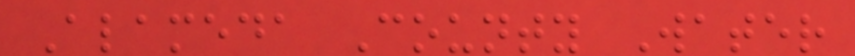Alameda County Water
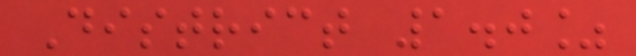District 1.0%
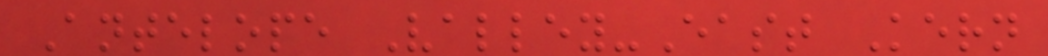Antelope Valley-East Kern
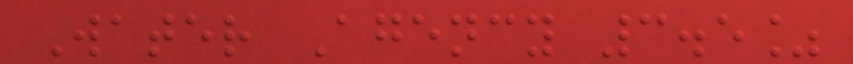Water Agency 3.5%
